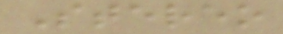Stereo
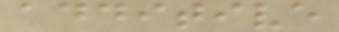additive
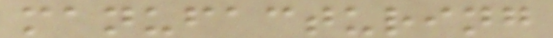manufacturing
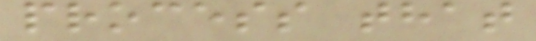process that
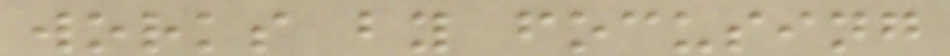works by focusing
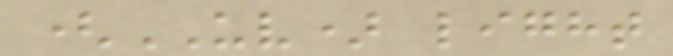(UV) light
